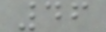46
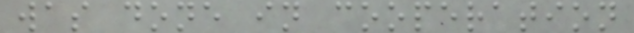was done in cooperation
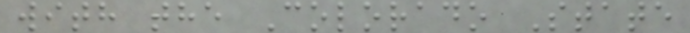with the Colorado State
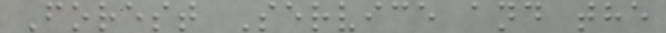Forest Service and the
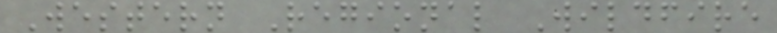Western Regional Wildfire
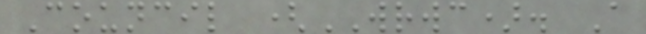Council (WRWC). A
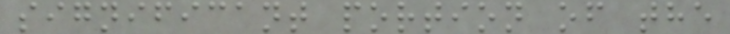significant portion of the
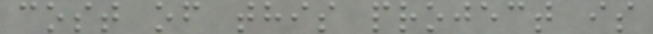cost of this project is
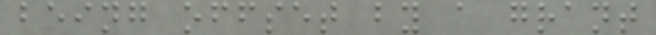being offset by a grant
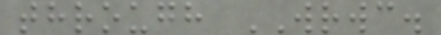through WRWC.
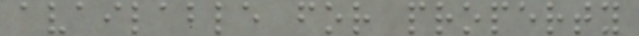available for property
